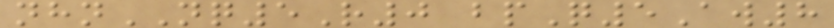nhnNQ5R0 bpQ5Aw8
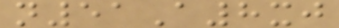n51A8xj
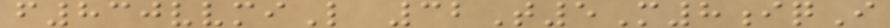f830vvmiL 32T5M8iqI
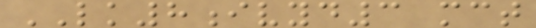LK8ivyd3 mct
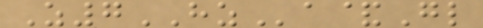Z7HZa&Gl
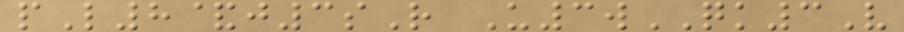pL8&j3sR U3wQK3V
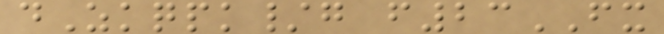dZkqpk/g f23FX
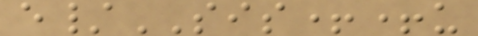e/SIS++u
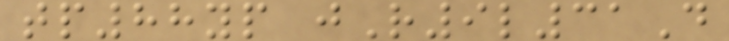tp88yp jR9l31D
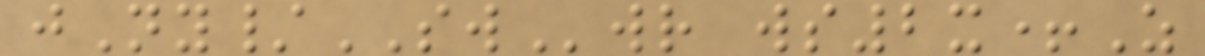jNy/SWwr ws2x+Z
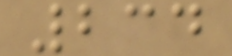234
